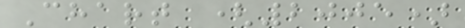Chart (2005)
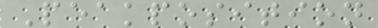Peakposition
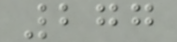277
